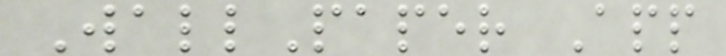WallPaper App
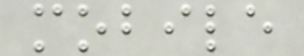mobile
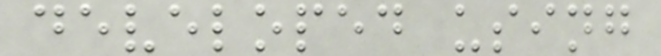developed using
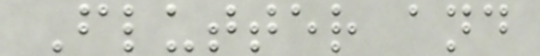Flutter and
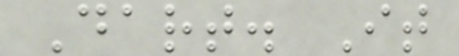Dart. It
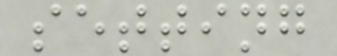setting
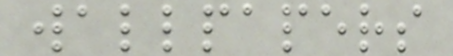wallpapers
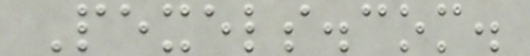Pexels.com.
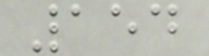154
